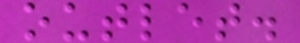outlet.
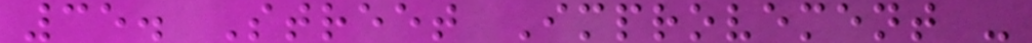35. Street Improvement -
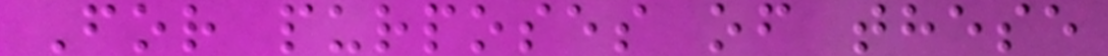For purposes of these
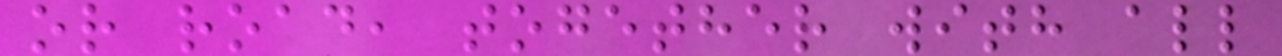or road, together with all
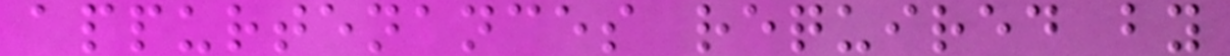appurtenances required by
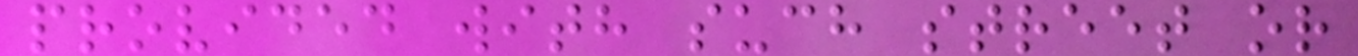provided with such street or
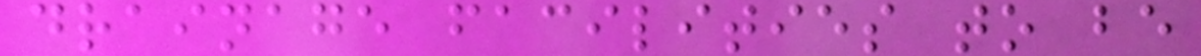drainage facilities to be
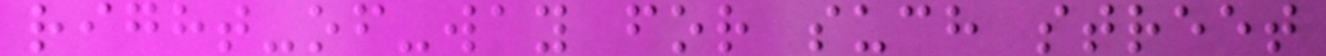right-of-way for such street
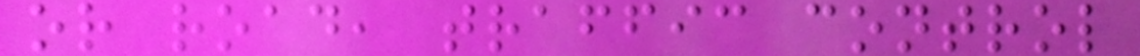or road, traffic control
